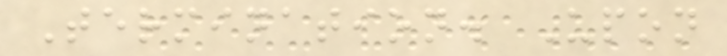Termination. Upon
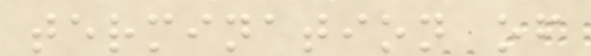termination of
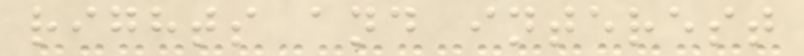rights and interest
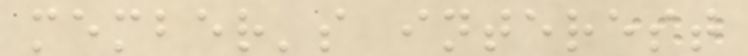member's interest
